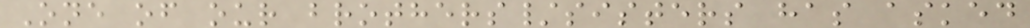One of our brothers/sisters has asked
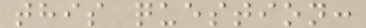this question:
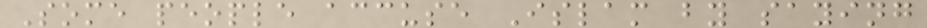Some people accuse Islam by saying
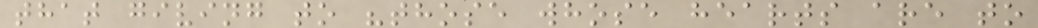that giving to "those whose hearts are to
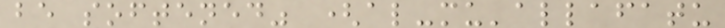be softened" (al-mu'allafatu
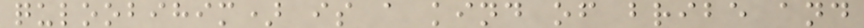quloobihim) is a kind of bribe and
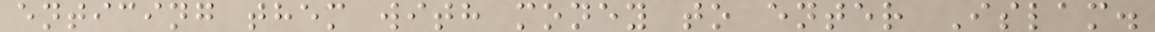enticing them with money to enter Islam.
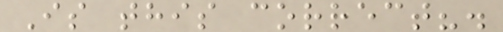Is this correct?.
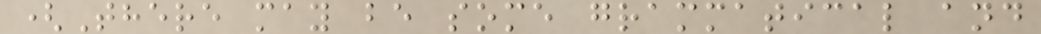(There may be some grammatical and
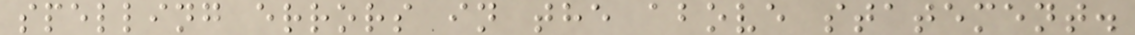spelling errors in the above statement.
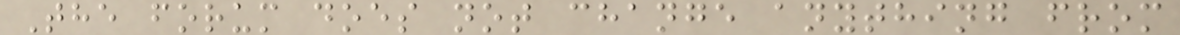The forum does not change anything from
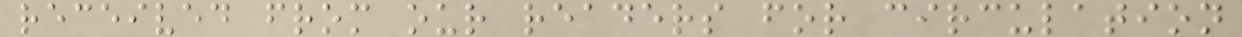received from our readers for circulation
